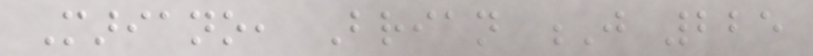Mariano, Brian J 225
